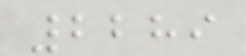2289
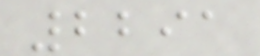2291
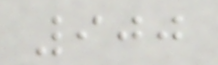900
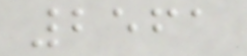2561
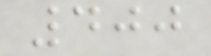400
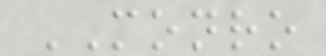MONRO
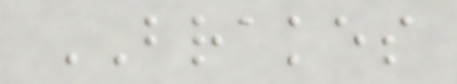BRAKES
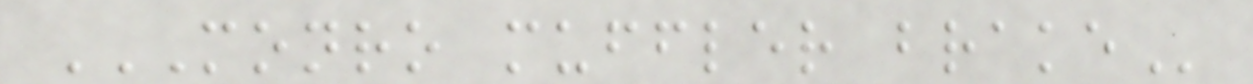MONRO MUFFLER BRAKE
